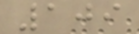109
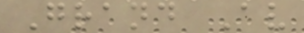Grand Av
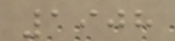1908
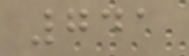741
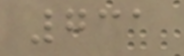731
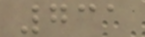731
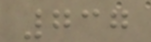737
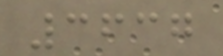3637
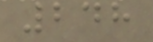248
